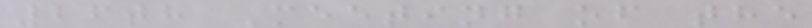26th Meeting of the
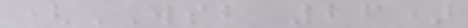(WSB 26)
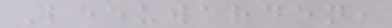Leeuwarden,
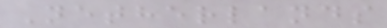Netherlands
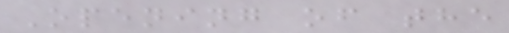Opening of the
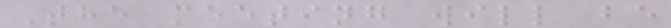The meeting will be
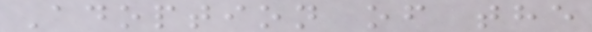Adoption of the
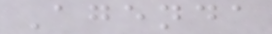Agenda
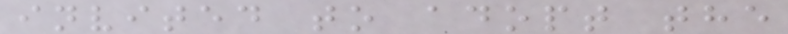invited to adopt the
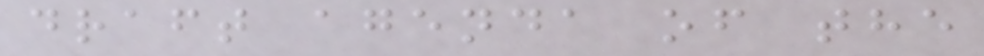draft agenda of the
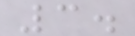3.
